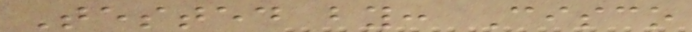Tested by: Cisco
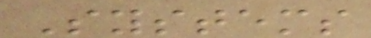Systems
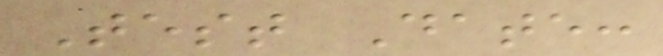Test Date:
